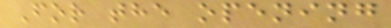For the opening
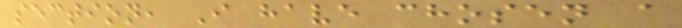section, I have chosen a
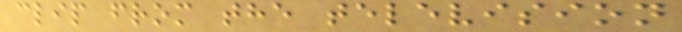clip from the television
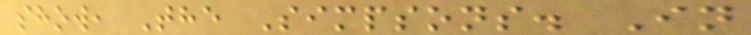show, The Simpsons. In
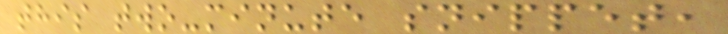this two-minute snippet,
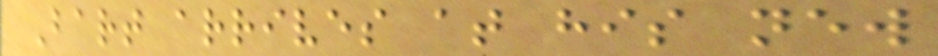Bart arrives at his new
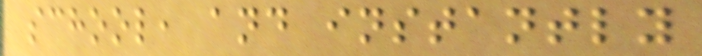school, and instantly
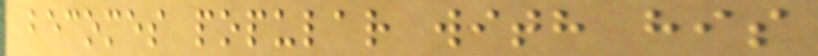becomes popular with his
